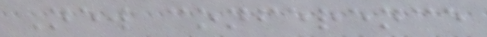New conference
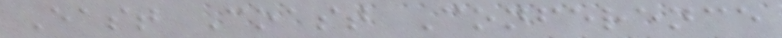East Coast Conference
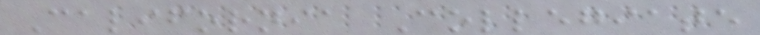California Collegiate
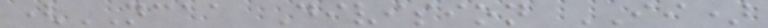(NCAA Division II)
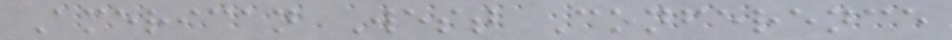American West Conference
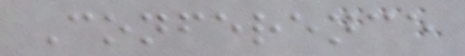Conference
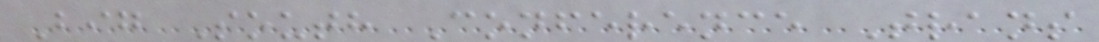Big South Conference Trans
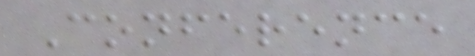Conference
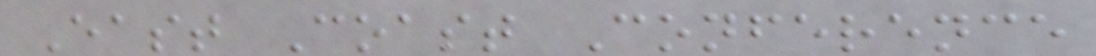East Coast Conference
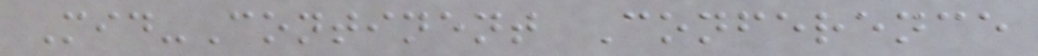Mid-Continent Conference
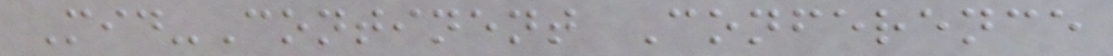Mid-Continent Conference
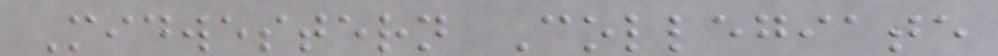Midwestern Collegiate
